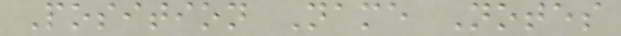Position Name Notes
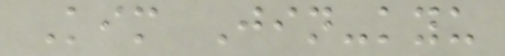Kim Jin-kyu
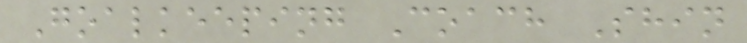Goalkeeping Coach Shin
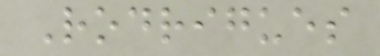Rodrigues
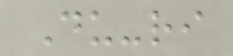Du-ri
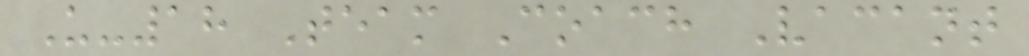U-18 Team Coach Vacant
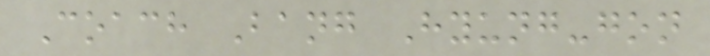Coach Bang Hyung-gon
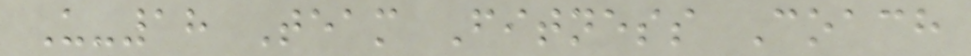U-18 Team Fitness Coach
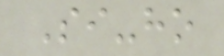Si-ho
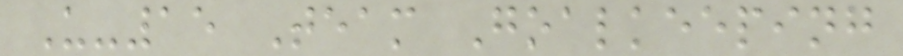U-15 Team Goalkeeping
